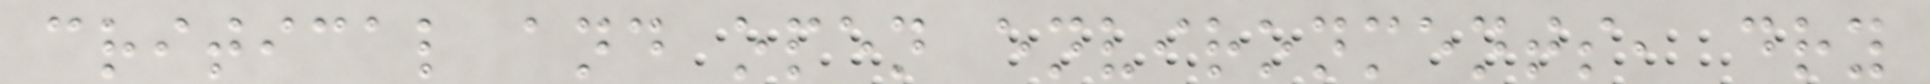critical and open environments, dry
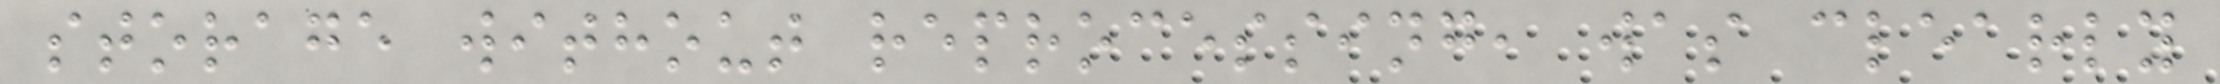storage without reprocessing, was clearly
